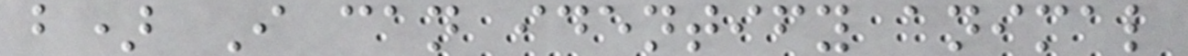b) I can identify animal
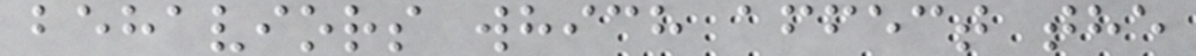behaviors which affect the
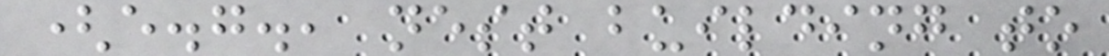(e.g., nest building to
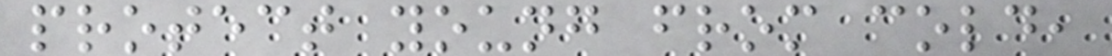protect young from cold,
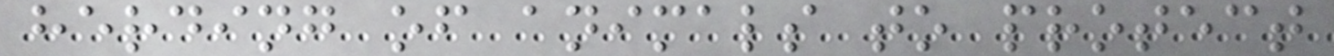herding of animals to protect
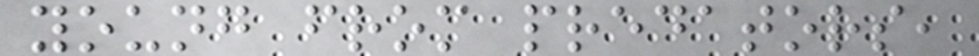young from predators,
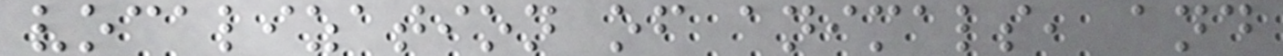vocalization of animals, and
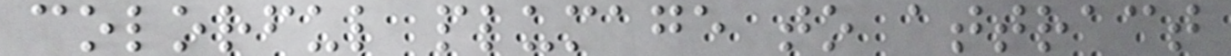colorful plumage to attract
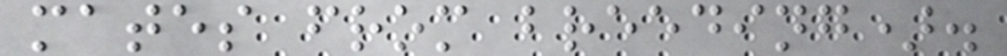mates from breeding).
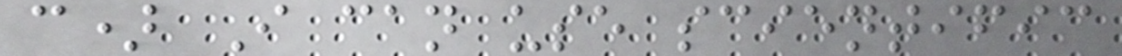c) I can use scientific
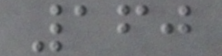160
